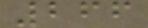266
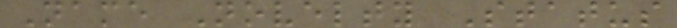Name Novelty Status
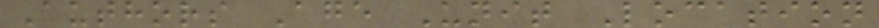Authors Age Unit Location
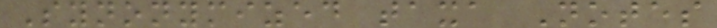Synonymized taxa Notes
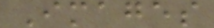Images
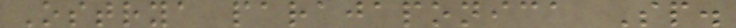Ostrya parajaponica Sp.
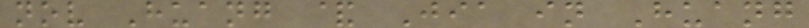nov Huang & Jia in Huang
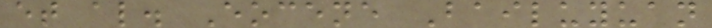et al. Eocene Bailuyuan
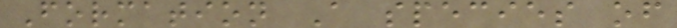Formation A species of
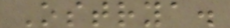Ostrya.
